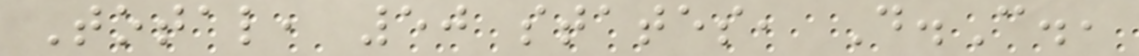Total, 50 states, D.C.,
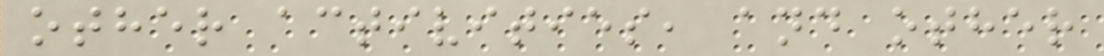other activities, and other
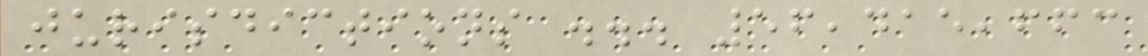jurisdictions ... 56,415,663
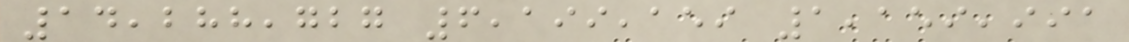14,288,727 6,199,159 1,159,991
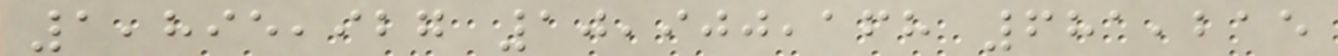1,895,927 10,900,168 681,215
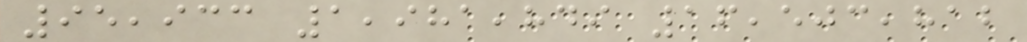95,933 1,981,849 16,503,812
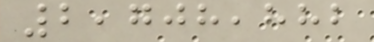2,708,882
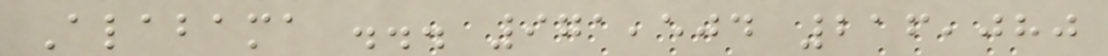Alabama ... 971,504 216,080
